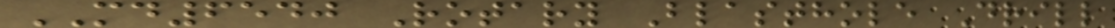MD6540 Rotary Blasthole Drill
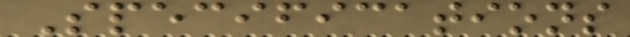Specifications
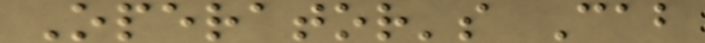Operator's Cab
